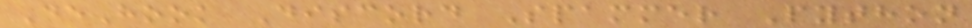DeHook Discord Spammer Python
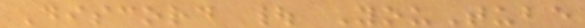Discord | YouTube
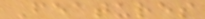Features
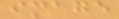image
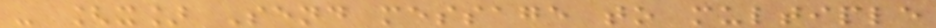- [x] Send message to multiple
